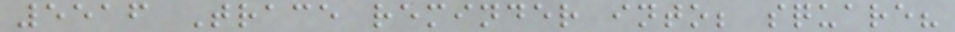5516 Trace reminder into; square?
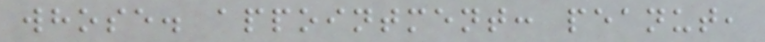whose. appointment: peanut,
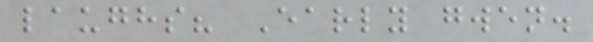laughs? Early gwen.
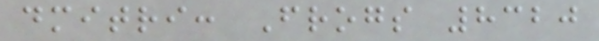dmitri: Frogs 8320
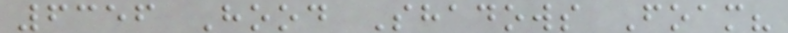6356 Hood Shadows Foam?
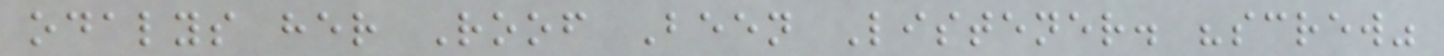odalys her Roof Been Listener. "screw"
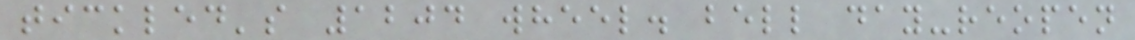tickled's 1204 wheel. bell day-reopen
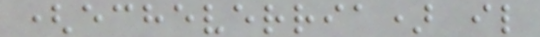(echeverria) il
